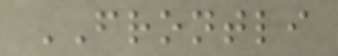FRONTLI
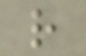r
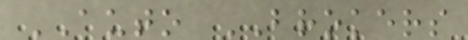AUTO BROKERS
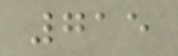715
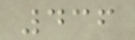436
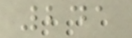241
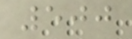500
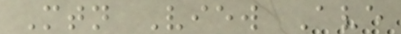Mtn View Ave
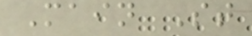Main St
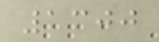1300
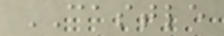CASTLE
